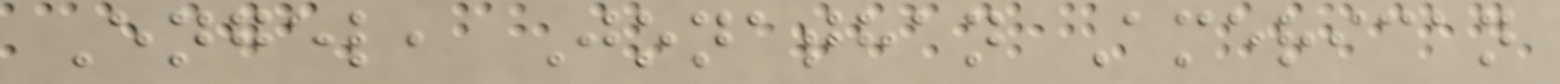Engel, Jonathan American
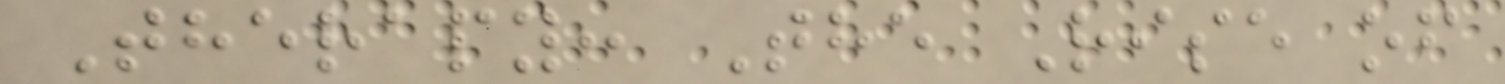Therapy: The Rise of
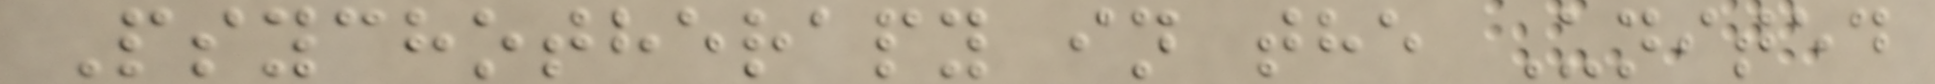Psychotherapy in the United
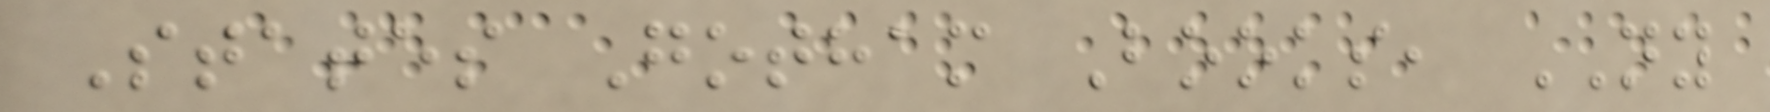States Gotham Books, NY
